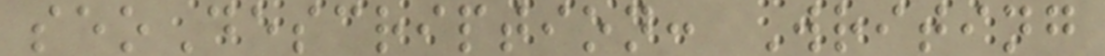seoDescription: Writing
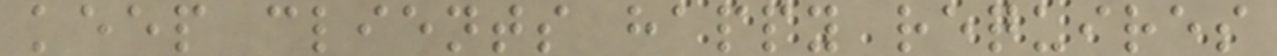keep clients happy requires
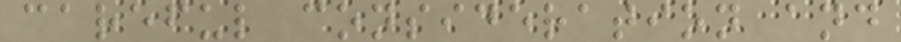careful consideration and
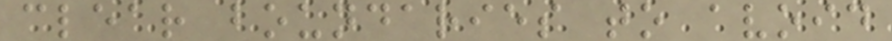clear boundaries to avoid
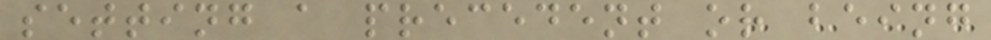setting a precedent or being
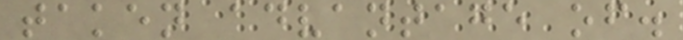taken advantage of.
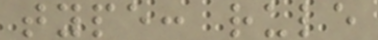type: rule
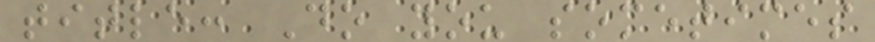title: Do you sometimes
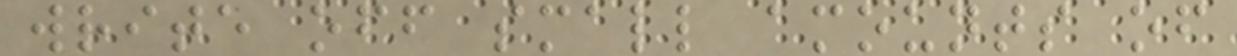write off small amounts of
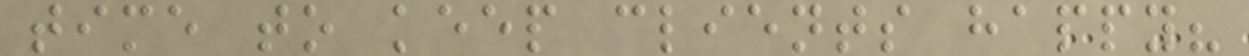time to keep clients happy?
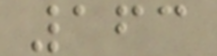163
